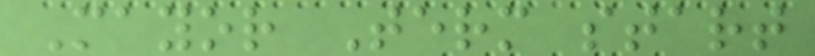Mayor Term start
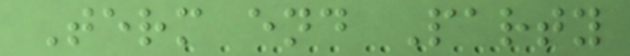Term end Party
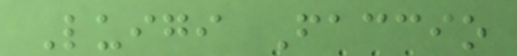Luigi Faccio
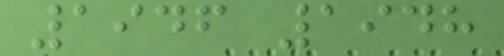1946 1948
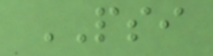PSI
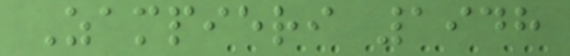Zampieri 1948
